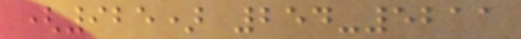(925) 254-5211
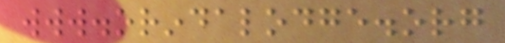www.orindalodge.org
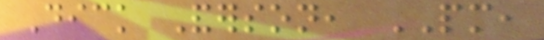Dick Anderson, PM,
